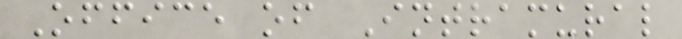Office of Intramural
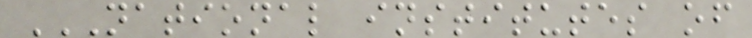NATIONAL INSTITUTES OF
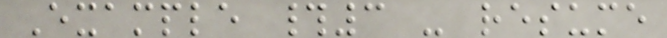Example #3 - resume
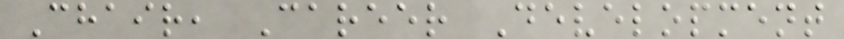Chair, Career Development
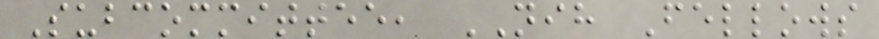Subcommittee, NIH Fellows
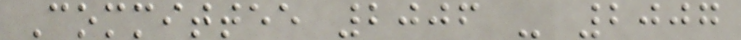Committee 2006 - 2007
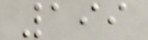199
